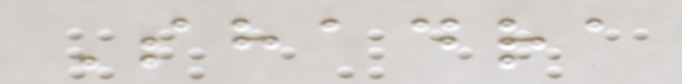Shadra
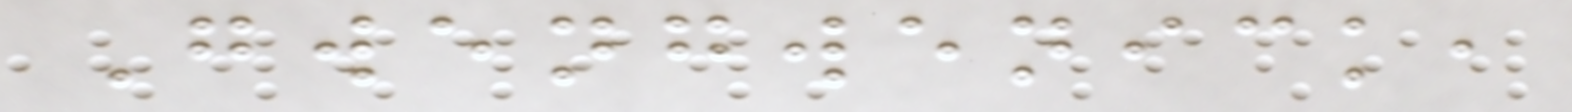Gwengwenick,
